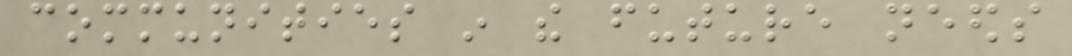communities in the future needs
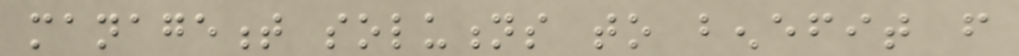management solutions to benefit from
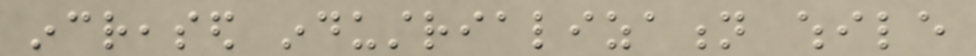increased industrialization while
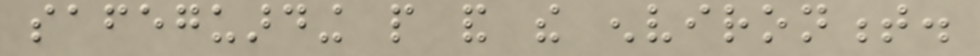safeguarding people and the environment.
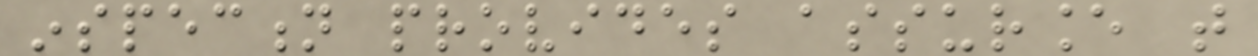inspection provides assurance that
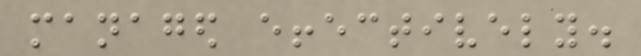managed effectively.
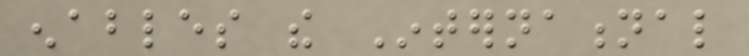enables the International
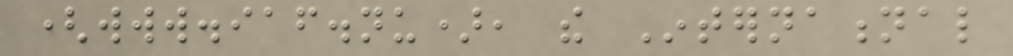(www.iaf.nu), the International
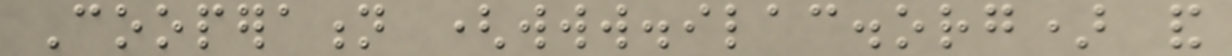Cooperation (www.ilac.org) and
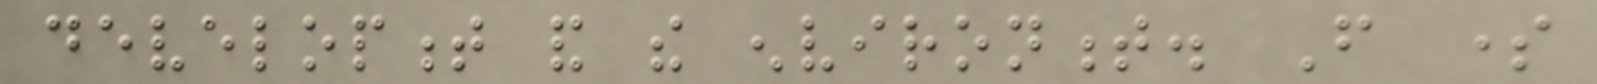development and the environment. From some
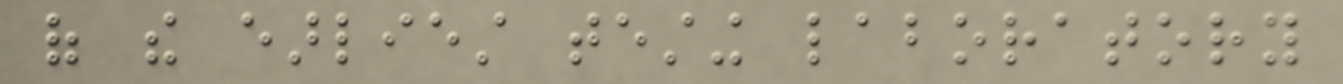of the earliest testing laboratory
